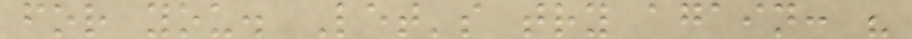for you. Let's try again: "
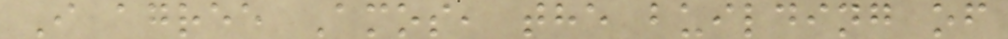I agree Amos, the building of
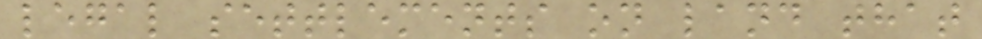legal settlements on land that
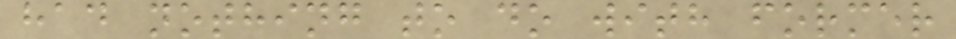had nothing to do with former
